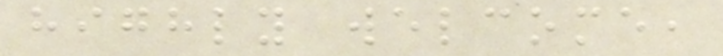highly welcome,
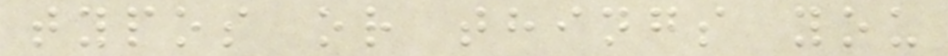typos or things you
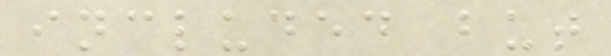included but
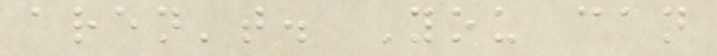aren't. You can
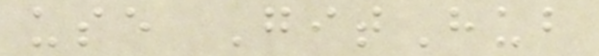use GitHub
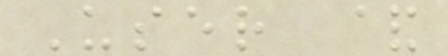User &
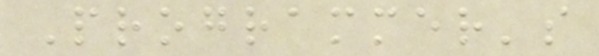Programmer's
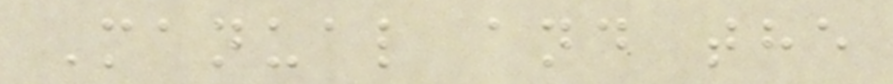Manual and the
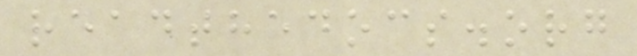readthedocs.org
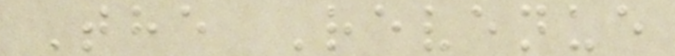The Revenue
